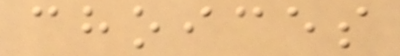choices
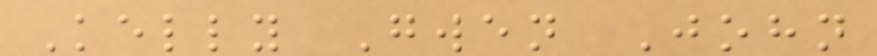Kelly Gwen John
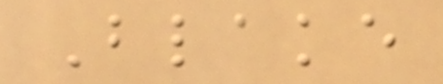Blake
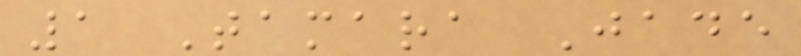1 Tamara Jade
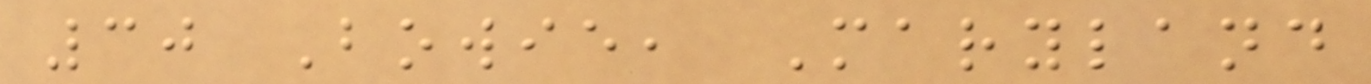30 Bowie, Maryland
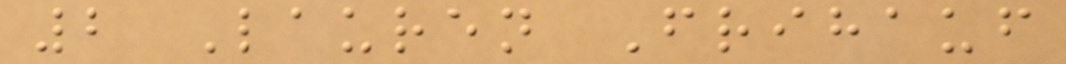2 Lauren Frihauf
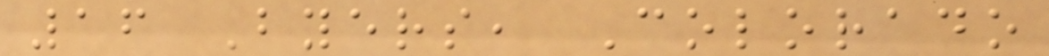16 Byers, Colorado
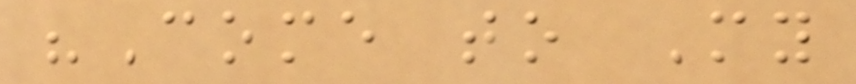"Come to My
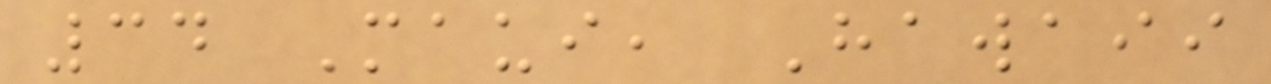34 Maui, Hawaii
